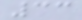33
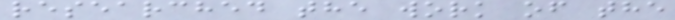researched the work of the
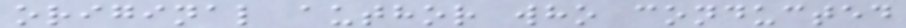original author who conducted
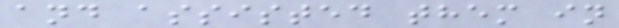and assisted them in
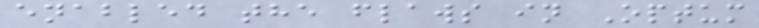enabled the flaws in Optum
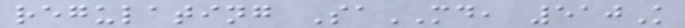regulating SaMD, 510K
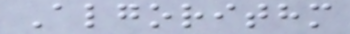Algorithm
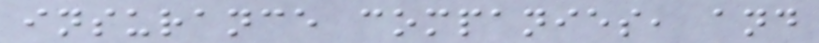insurance companies, and
